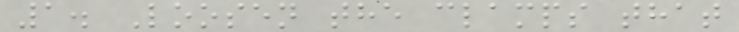1. Loosen the clamps that
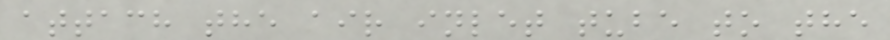attach the air inlet tube to the
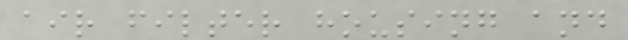air filter housing and
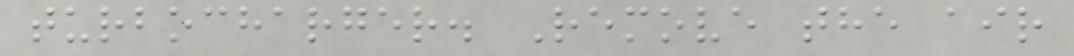turbocharger. Remove the air
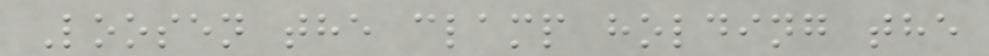Loosen the clamp holding the
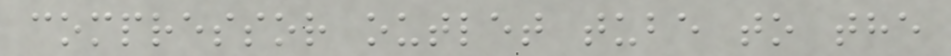compressor outlet tube to the
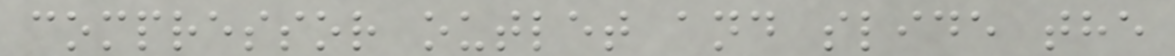compressor outlet and slide the
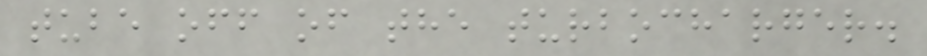tube off of the turbocharger.
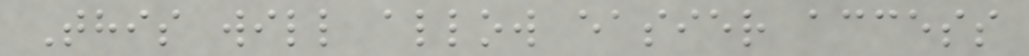This will allow easier access
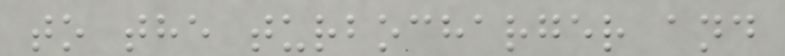to the turbocharger and
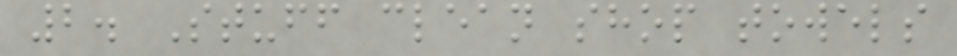2. Stuff clean shop towels
